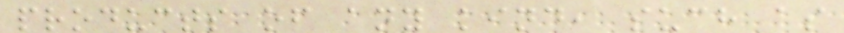products of any kind, such as
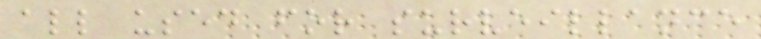all used for surveillance
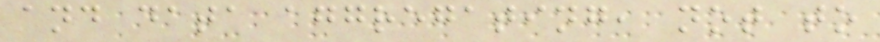and data aggregating, not to
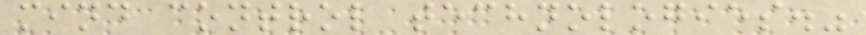mind control technologies."
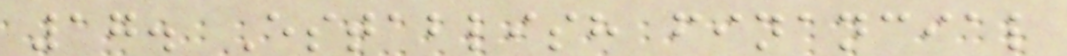17. Establish financial
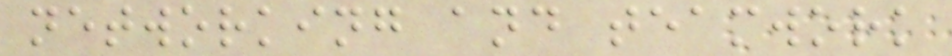networking and teamwork
